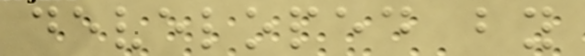developed by
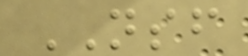NSF
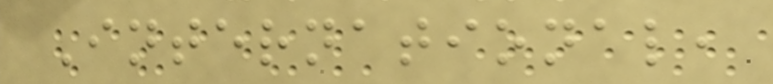International,
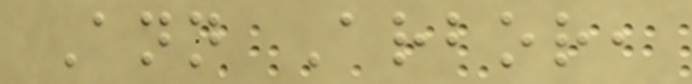Ann Arbor,
